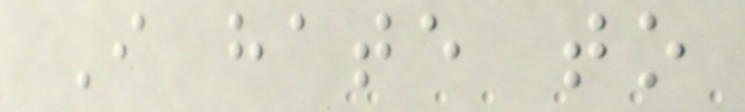I hate to
